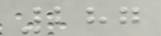287
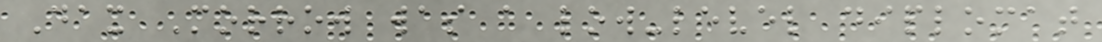Dax Morrow was a low-level diplomat
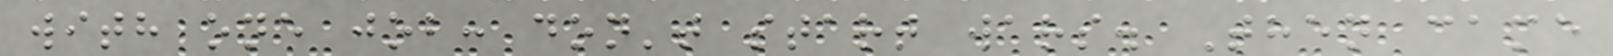with one job: don't start wars. Then came
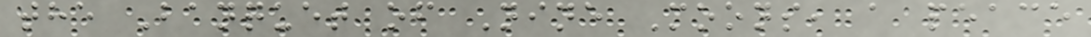the Banquet of Nine Moons, a peace
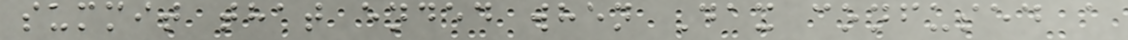summit that ended when Dax confused a
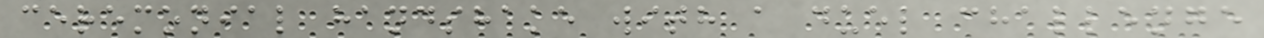ceremonial handshake with a duel challenge
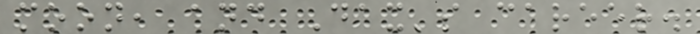moon, and Dax's career.
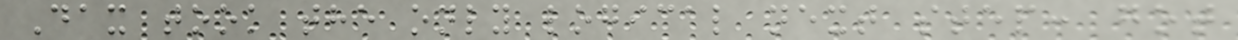Dax took the only logical next step: got
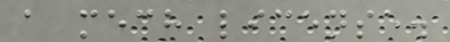a mech license.
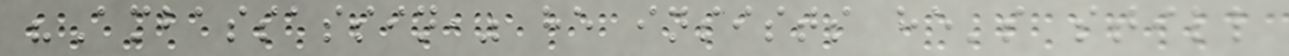"Ambassassin," he insists he's still
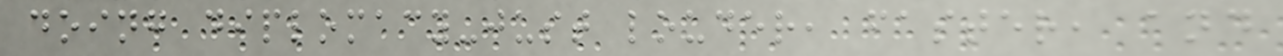doing diplomacy-just louder, faster, and
